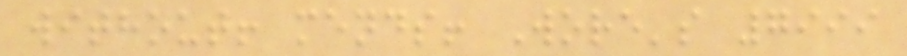without! mends! Wore's 7999
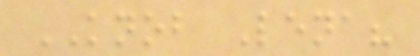KNOB Lena?
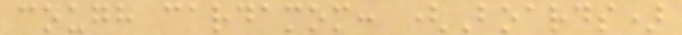cough cardamom: (Boards)
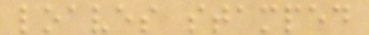loaves stamped
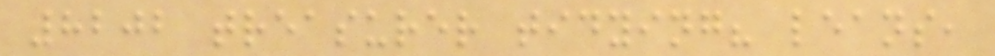8202 treasurer tidying? leans,
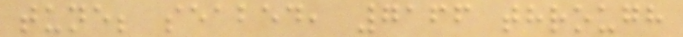tune; seabed, 7166 through
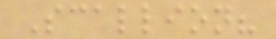Scallion?
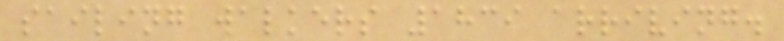sailing walkers 1839 arriving.
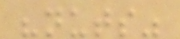"nuts"
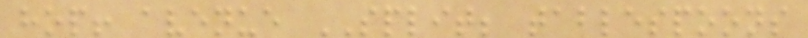hop! avenue SPLIT; tablespoons
